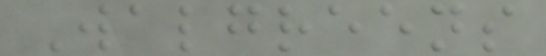Walgreens
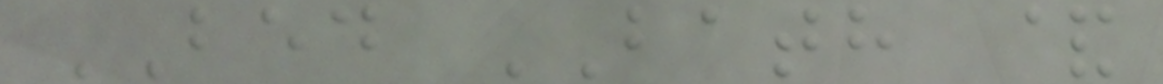BED BATH &
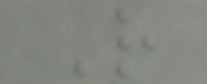R
